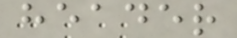header
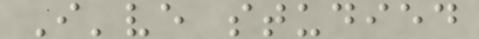I've studied
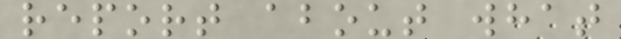report about what
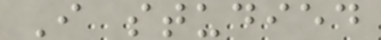I studied
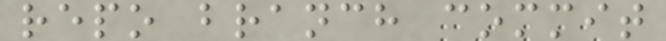repo branch commit
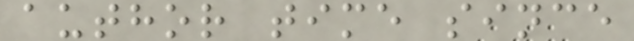author time since
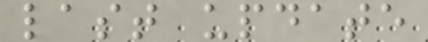last update
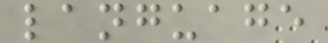language
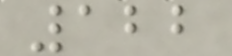122
